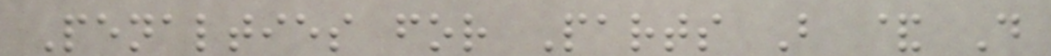Penalties for Parts B & D
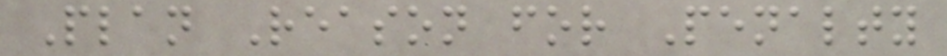Plan Reason for Penalty
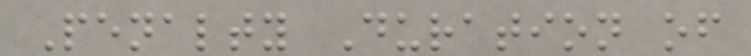Penalty Duration of
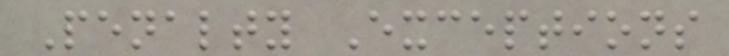Penalty Exceptions
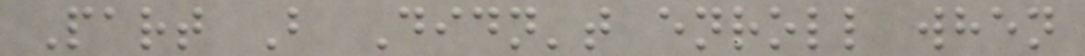Part B Didn't enroll when
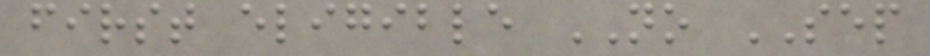first eligible NO SEP
